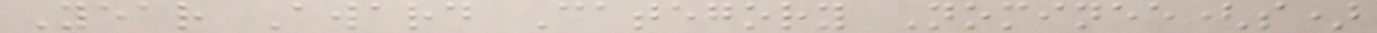Year Award Category Nominee(s)
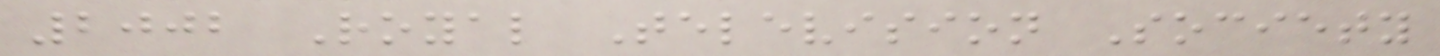2002 Royal Television Society
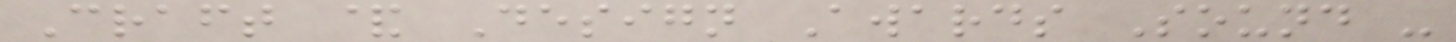Craft & Design Awards Sound -
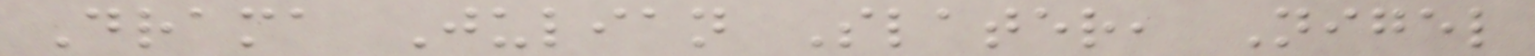Drama Julian Slater, Nigel
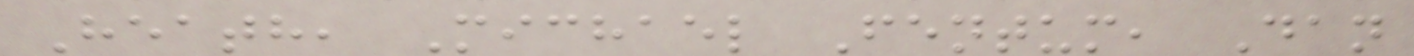Heath, Michael Fentum, Dan
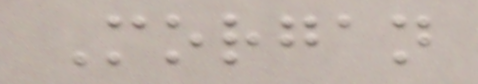Morgan
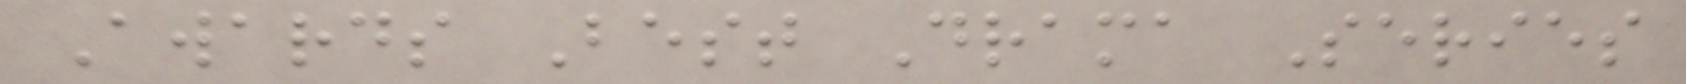Awards Best Drama Series
